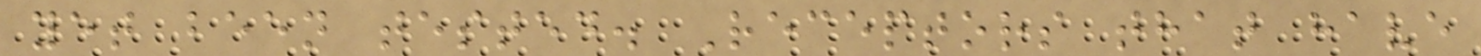yet been tested. Receptors that have
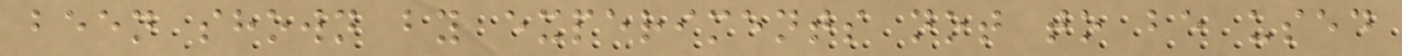been shown by experiments not to be used
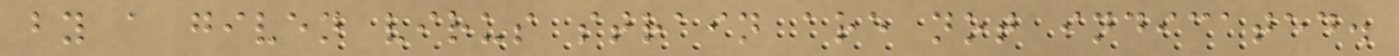by a given virus strain are not indicated.
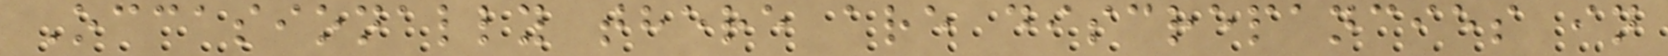Occasionally there are discrepancies in
